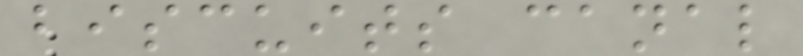biscuits canal
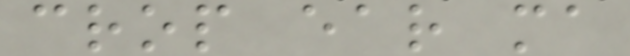crop ear ma
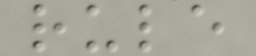rule
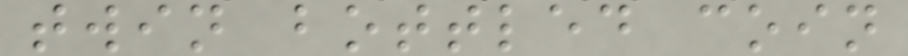twin bottled coin
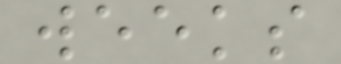weeks
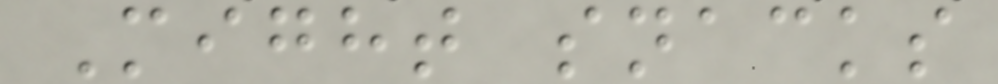Might snacks
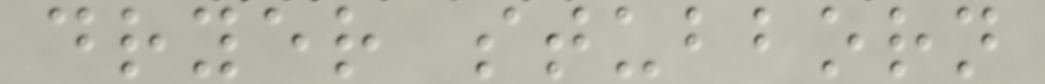dryer stubborn
